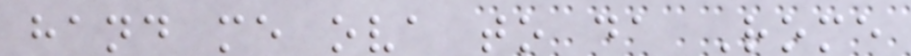hand me ova to da Rome
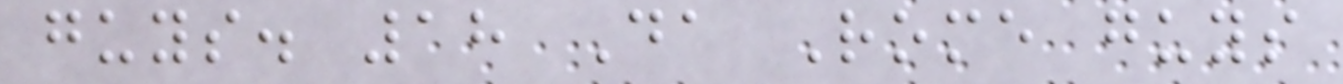guys. 18 Da Rome guys
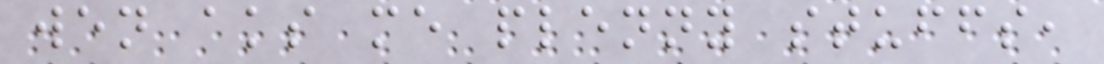wen aks me plenny stuffs,
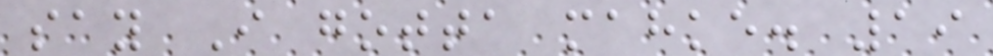say I gotta mahke. 19
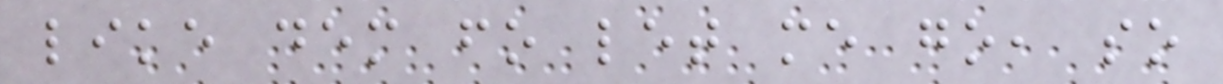like dem fo let me go, so
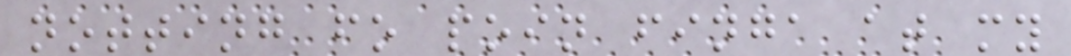notting fo poin finga at my
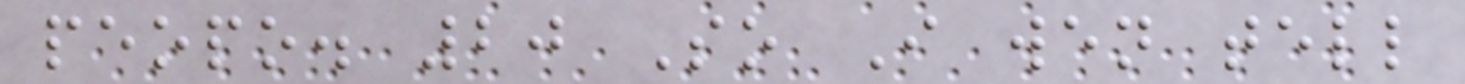peopo. 20 So I wen tell
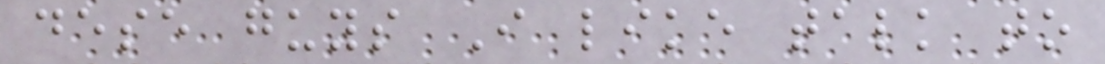dese guys I like talk to
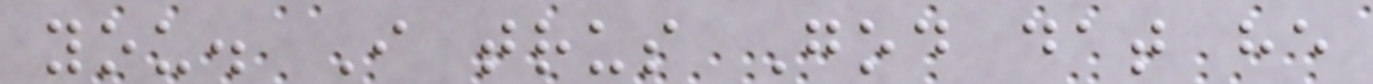you. I trus God dat he
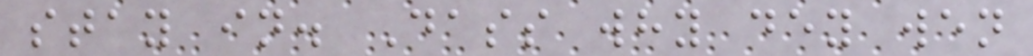stay in. Dass why dey wen
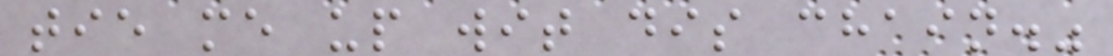tie me up wit dis chain."
